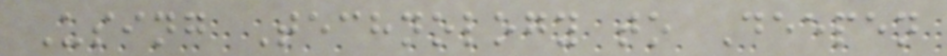Using Technology to Deepen
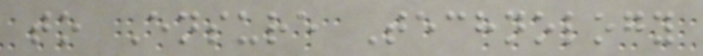to Ensure Technology
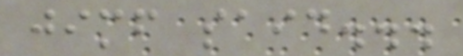jimf said...
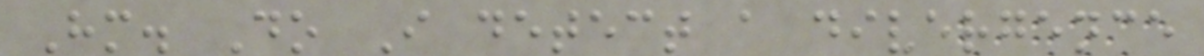Hm. Do I detect a divergence
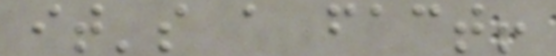it's a fact!
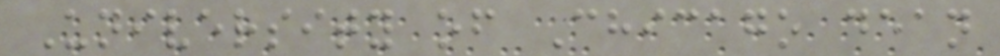University of Chicago dean
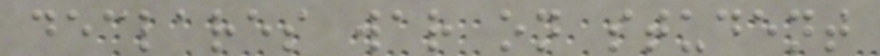declares war on student
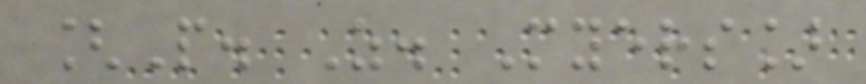[P. Z. Myers]
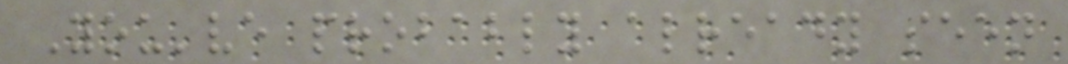You've probably already seen
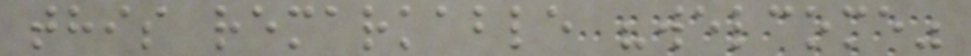this remarkable "welcome"
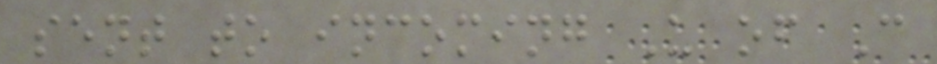sent to incoming U of C
